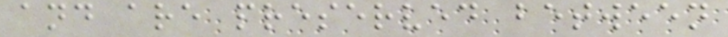and are preserved between
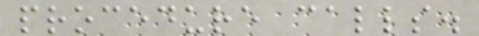procedure calls.
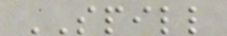SPILL
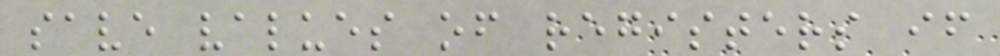save values of registers if
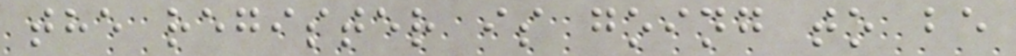the register is going to be
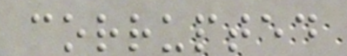corrupted
